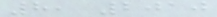8, 2010
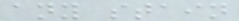any stain
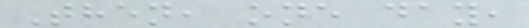Then, one day,
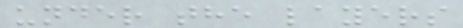under the layers
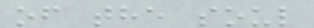of the soul
